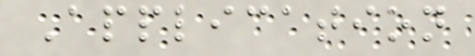Application
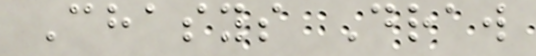Chasys Draw
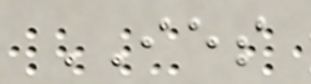IES
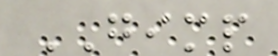GIMP
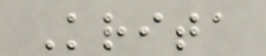Krita
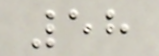58
